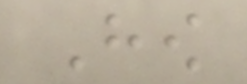How
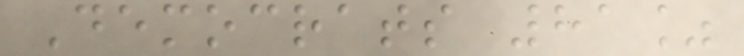Democrats 81%
